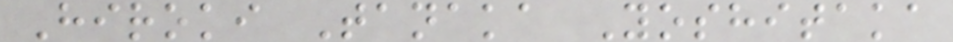Hiroki Tanaka Yoshitaka
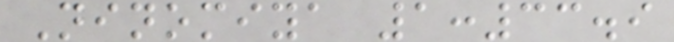Ninomiya 1:33.9
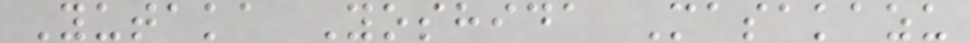Yutaka Yoshida Masakazu
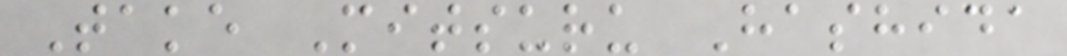Take Mitsuru Hashida
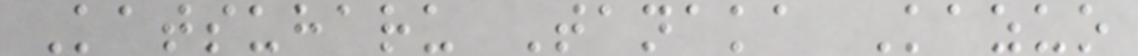Katsuharu Tanaka Kazuo
